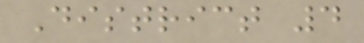District 4
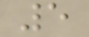5
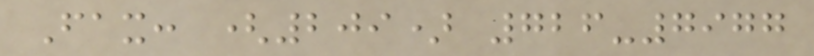Fax: (209) 726-7977
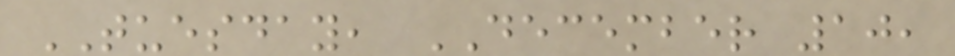TUESDAY, DECEMBER 10,
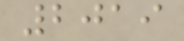2019
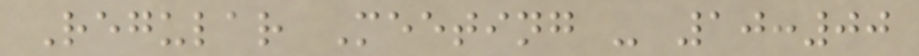Regular Meeting - 10:00
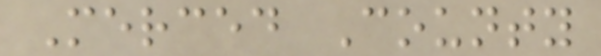Merced County
